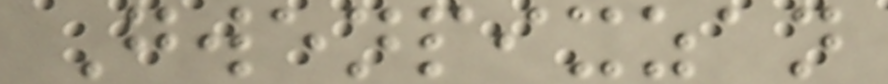Gwenpixzan
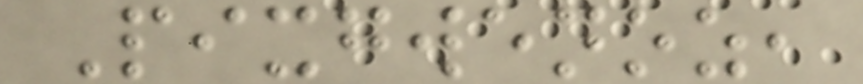Pixgwenoz,
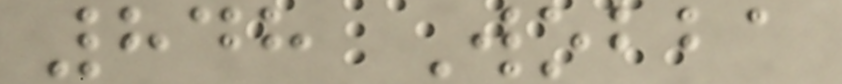848 Wobba
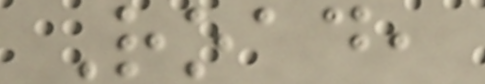Road,
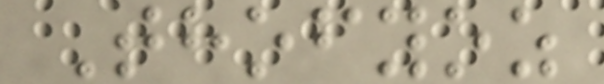Thofyoz
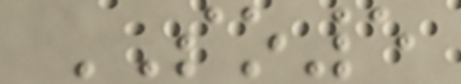SO5
